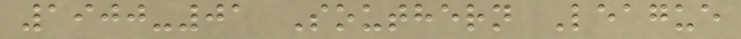1900-01 Southern League
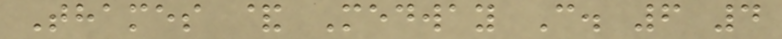Thames & Medway C. 6 4
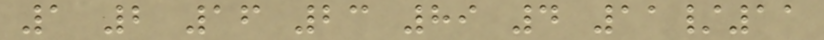1 2 16 23 89 4 11/11
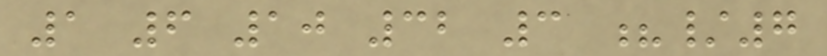1 6 10 32 3 ?/7
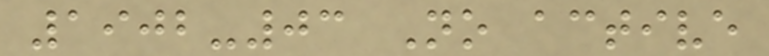1902-03 No active
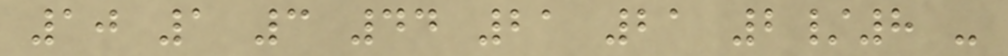10 1 3 44 21 21 2/8 -
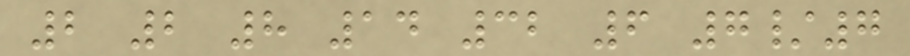2 2 8 14 32 6 7/7
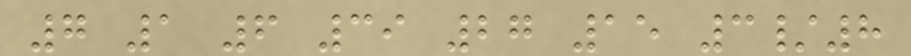7 1 6 39 27 15 3/8
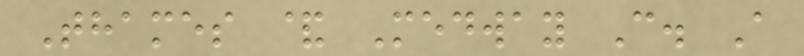Thames & Medway C. A
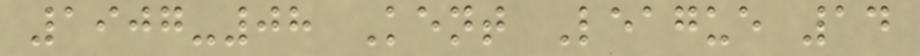1907-08 Kent League 14
